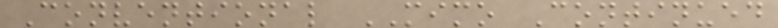Conventional MIMO Continued
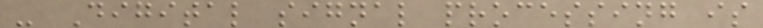- Digital signal processing is
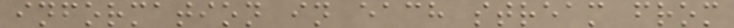information in each stream from
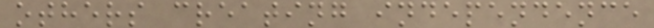others creating independence
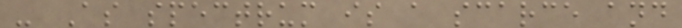- As spectrum is a scarce and
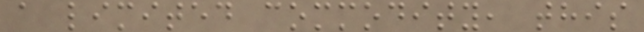a limited commodity, this
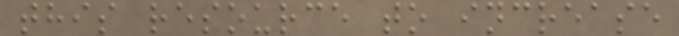this resource to increase
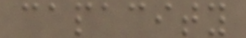capacity
